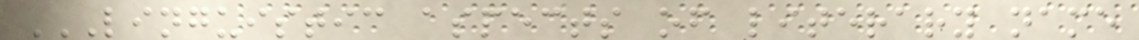LINGUISTIC ASPECTS OF LITERARY NAME
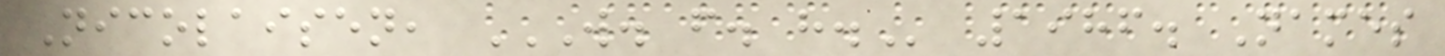Nicolaisen, W. F. H. 1986. Names
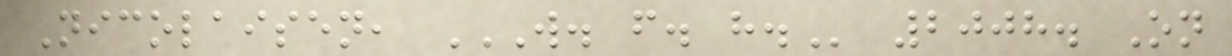Nicolaisen, W. F. H. 2008. On
